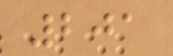201
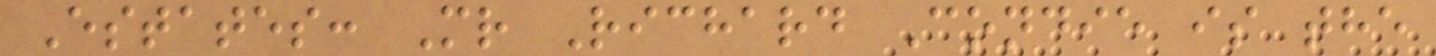Estates: Mr Richard Condie is the
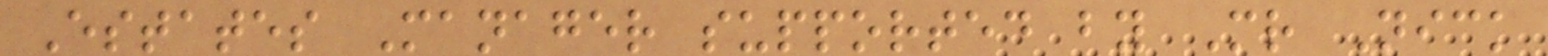Estates Manager supported by Mr Nick
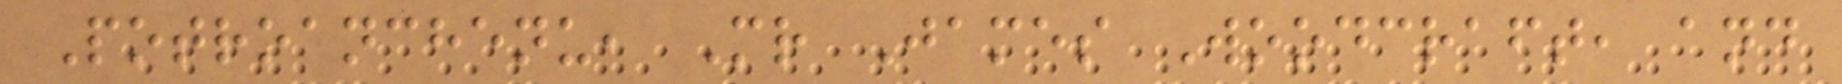Potroanchenu, Mr James Woodcraft, and
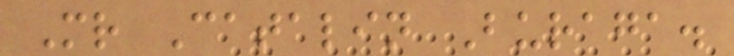Mr Catalin Buraga.
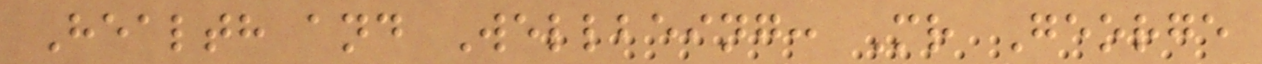Health and Wellbeing: Mr George
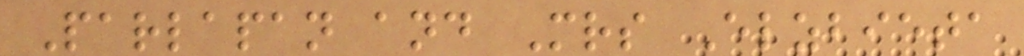Parlapan and Mrs Elzbieta
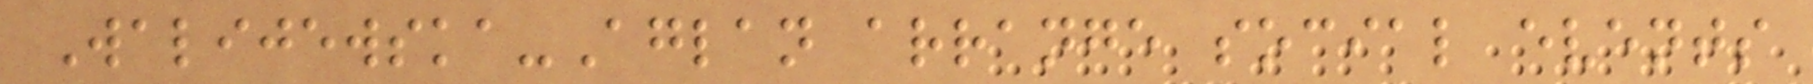Walijewska-Aglan arrange social events
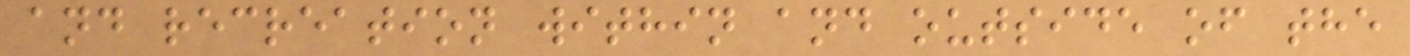and recreation within and outside of the
